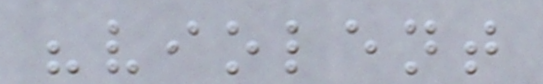"violent
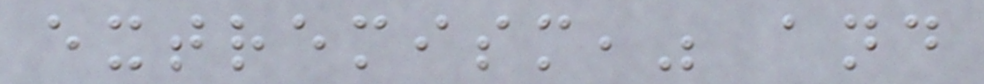extremism," and
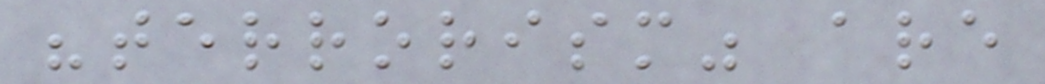"terrorism" are
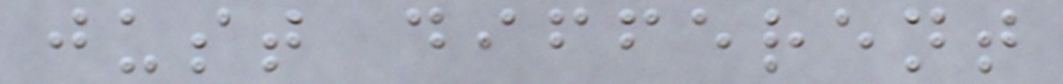just different
